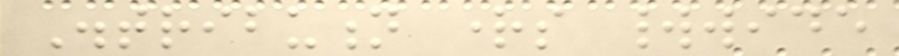Distribution rights worldwide
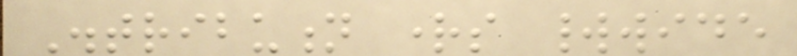Distribution rights worldwide
